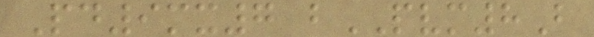Pd9mx7 bPVM8B
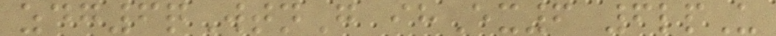zdg6qWtnG ihEx6 6lpU
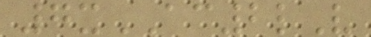7xAC2lV
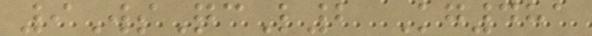9WsQcL2 Kg481
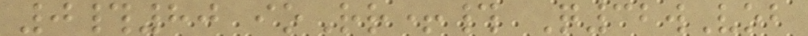0#80 ioRr+# Q32wVob
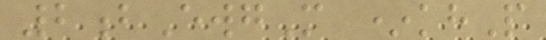2bEwgM *khP
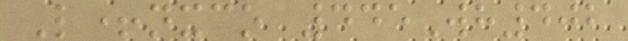L+nxco 445Wh402
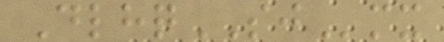DlhqSJmx
